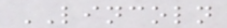LINCOLN
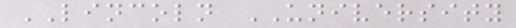LINCOLN UNIVERSITY
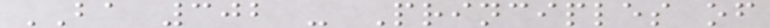BA 302 - Principles of
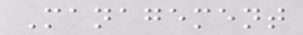Management
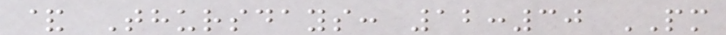& Thursdays: 12:30 PM
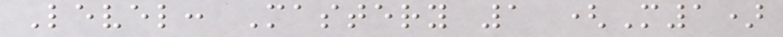Level: Mastery 1 (M1)
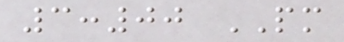3:00 PM
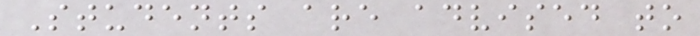Students are advised to
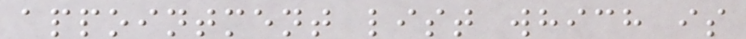appointment list which is
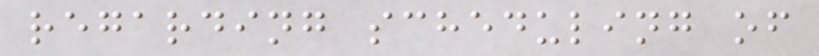regarding scheduling of
